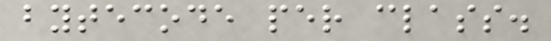bytecode per class.
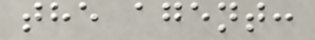the agent:
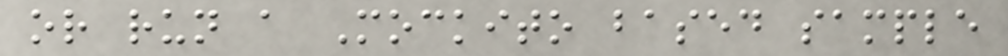or run a Mockito based sample
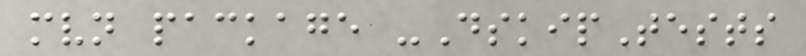mvn package -DskipTests
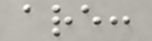are:
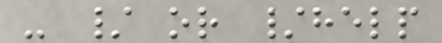- / or /help
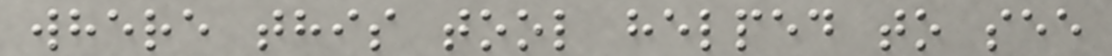where this tool helped to see
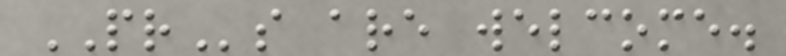PRs are welcome.
